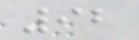92
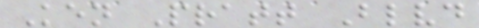Ken Pratt Blvd
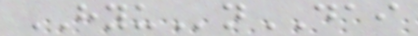HYUnDAI
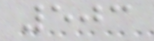503
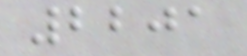2201
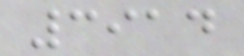3914
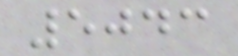5043
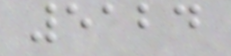5124
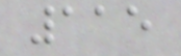115
